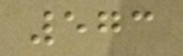573
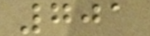701
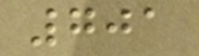701
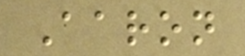Aaron
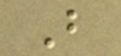B
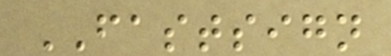FASTSIGN
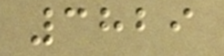3829
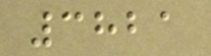3821
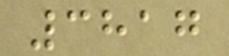3817
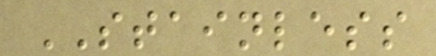STAINLESS
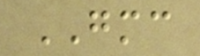GMC
